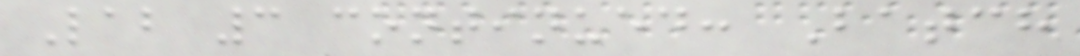Lab 3 continued: Batch
